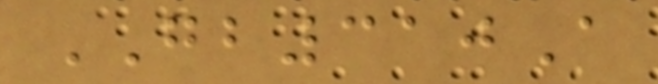GB310A
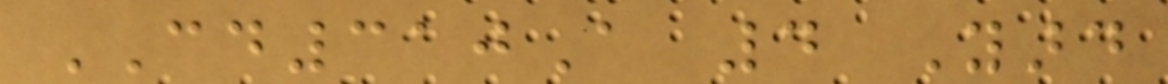CD310A 4 Yard
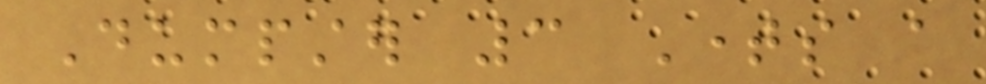Dumpster 3 Times a
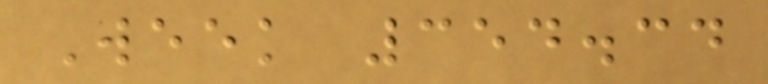Week 354.34
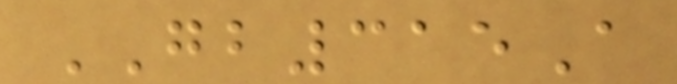GB315A
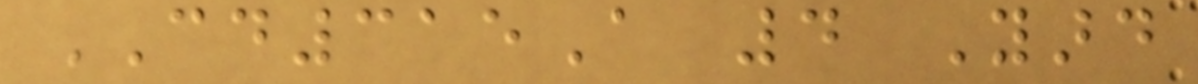CD315A 4 Yard
